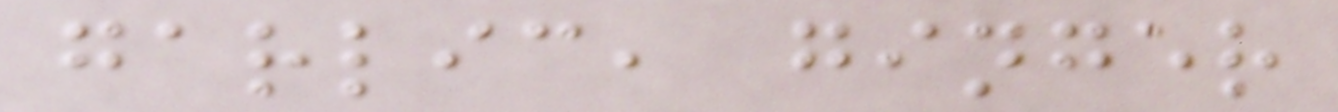garlic, ginger
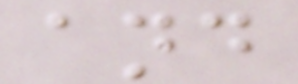and
